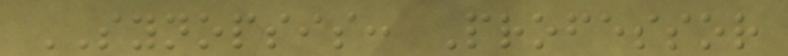SYNOPSIS: Professor
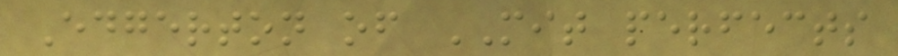Edgerton of MIT perfects
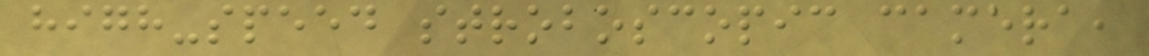high-speed stroboscopic camera,
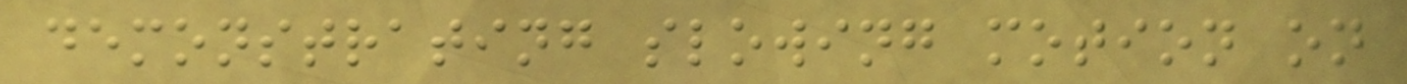demonstrating slowing motion on
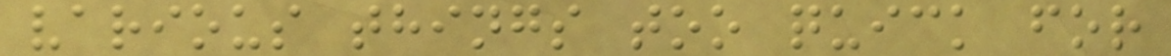various things too quick for
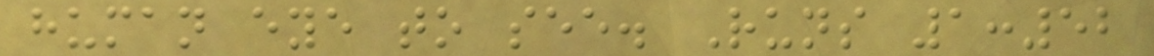human eye to see. Runs 1:52
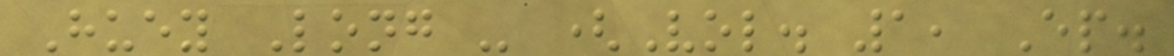Huey Long - (Vol. 1, Ep.
